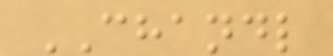CHANDL
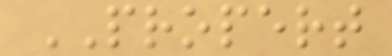PROPERT
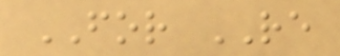FOR RE
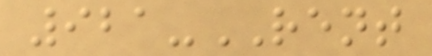921-RENT
